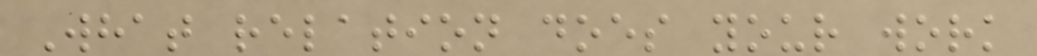What relation does your work
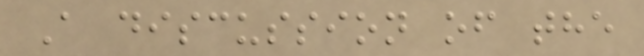A discussion of the
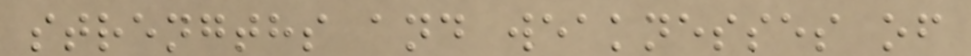strengths and weaknesses of
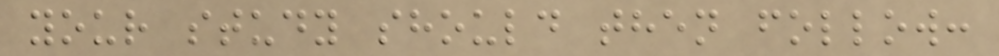your study should then follow:
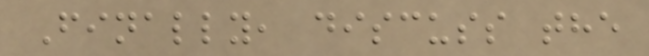Finally, discuss the
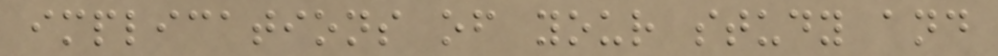implications of your study and
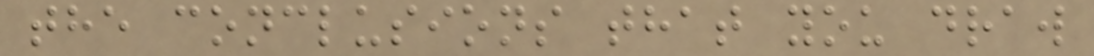the conclusions that you draw
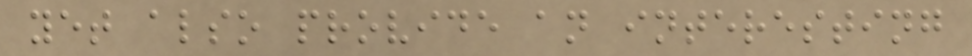yet also provide an interesting
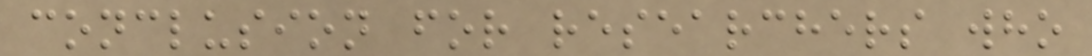conclusion for researchers who
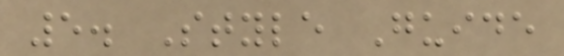5. Style Guide
